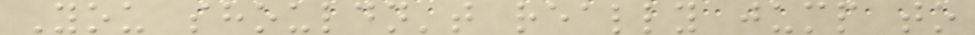You shouldn't really jump to
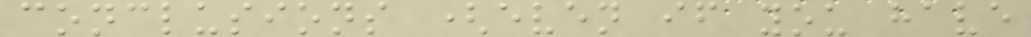conclusions (even if you have
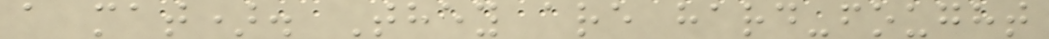a mat). They are hard-fought
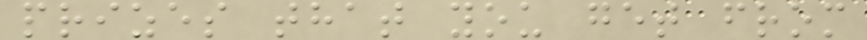prizes that you get from
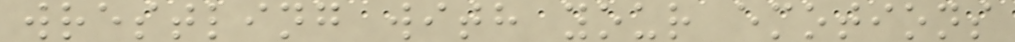wrestling with your emotions
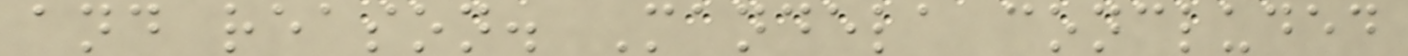and reason. Mandela concluded
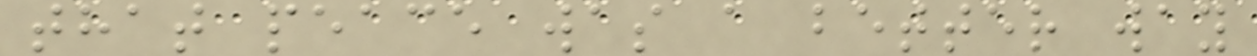that peace was a better way
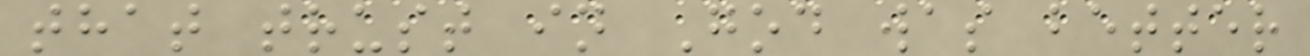that trust in God was better
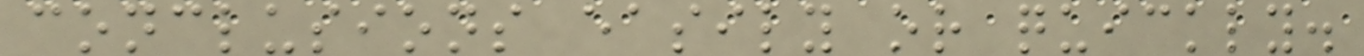conclusions easily or quickly.
